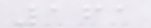161
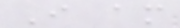I am
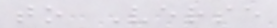to Verse
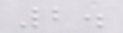2.
